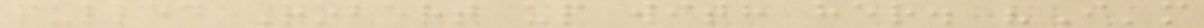pulled Robert up with her. "I'm
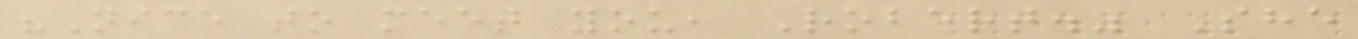"Nice to meet you, Robert." She
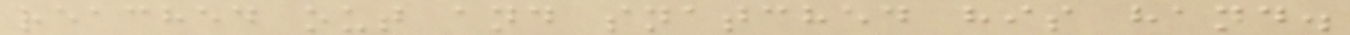reached out and snatched his hand.
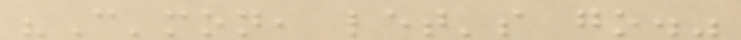"C'mon, let's go."
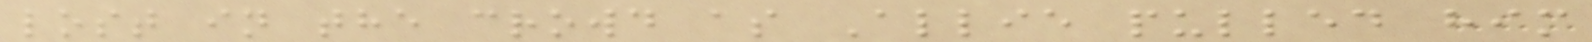lost in the crowd as Allie pulled him
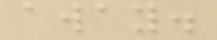away.
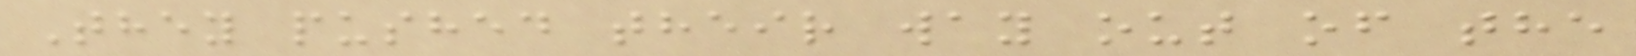They pushed their way out of the
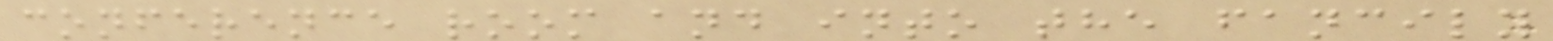conference room and into the fancily
